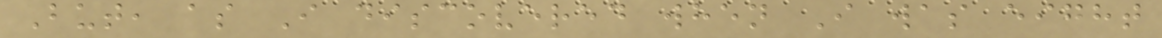But, as I discovered when I was eight
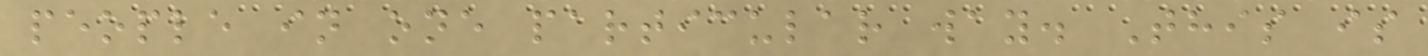people in one particular way. This is
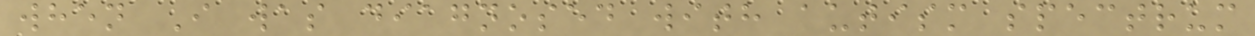when I was diagnosed with autism spectrum
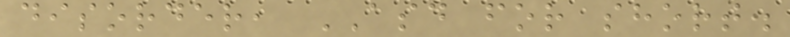disorder, ASD for short.
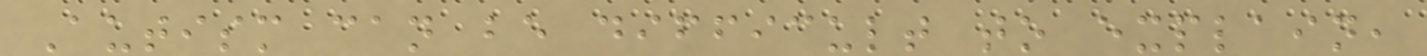Autism can be difficult to explain,
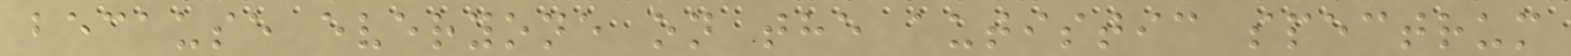because everyone on the autistic spectrum
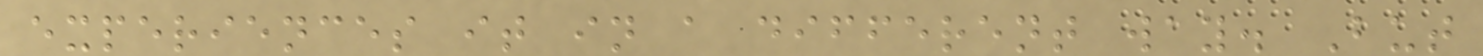experiences it in a different way. But
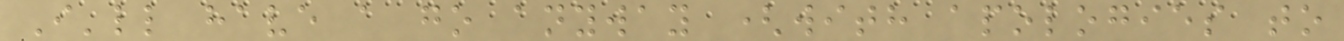I'll have a go anyway (with apologies to
